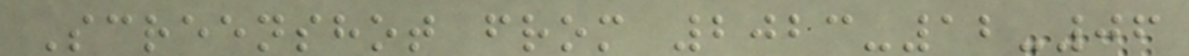Screenshot from 2023-12-06
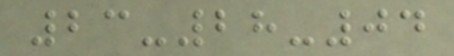23-28-04
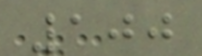100
